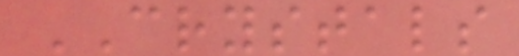CRYSTALS
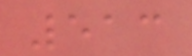513
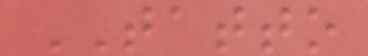TATTO
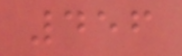456
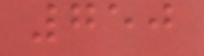750
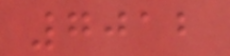7012
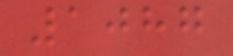1087
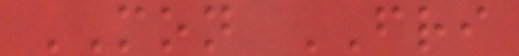MON FRI
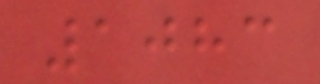1083
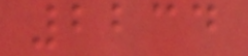2234
